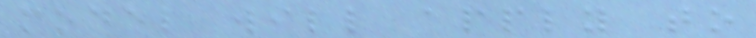model will apply to
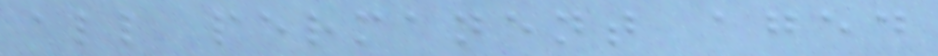all permanent aged
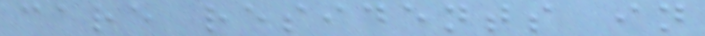care residents in
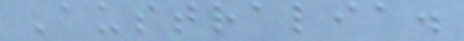Australia.
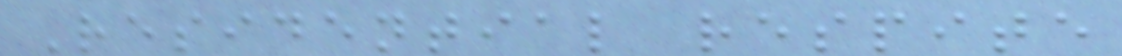Residential respite
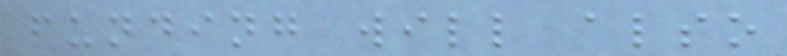funding will also
